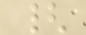{
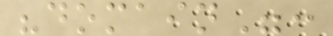"domain":
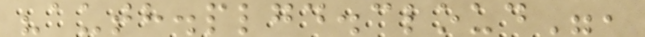"auth.plgd.cloud",
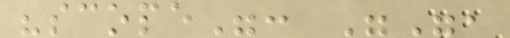"scope": "",
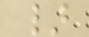}
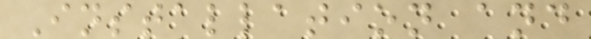Installation and
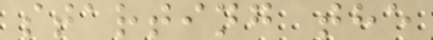starting the
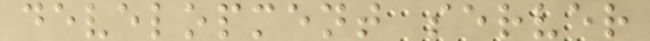development server
